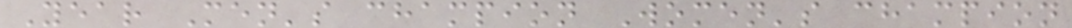Year Men's champion Women's champion
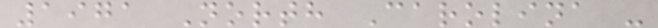1971 North Carolina -
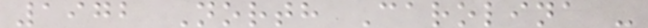1972 North Carolina -
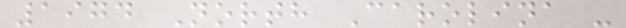1974 North Carolina -
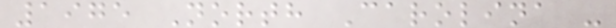1975 North Carolina -
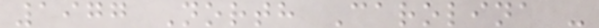1977 North Carolina -
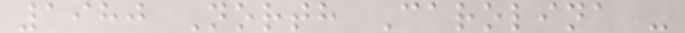1980 North Carolina -
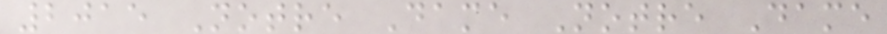2015 Notre Dame Notre Dame
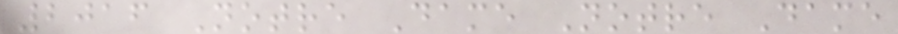2016 Notre Dame Notre Dame
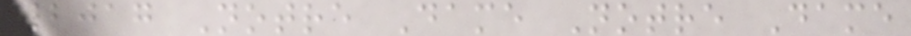2017 Notre Dame Notre Dame
